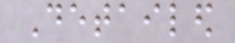Detailed
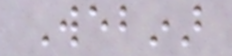Webinar
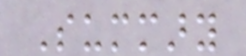Summary
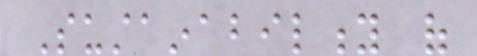Sustainability of
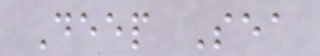Deep Sea
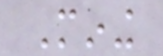Mining
